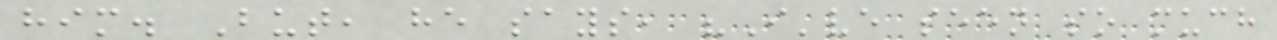him. But, he says, "I've seen so much
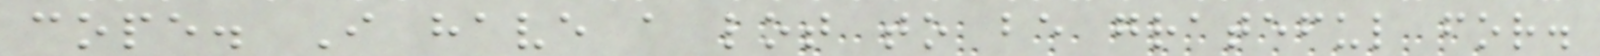cope. I have a lot to be grateful for.
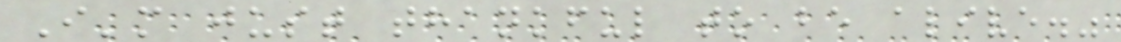I'm just thankful to be alive."
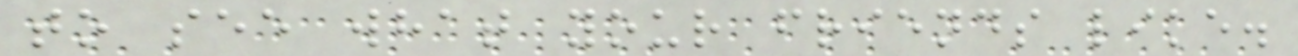to see what your friends like.
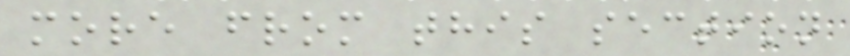more from this section
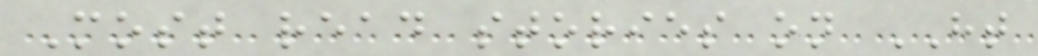Most read stories on HT
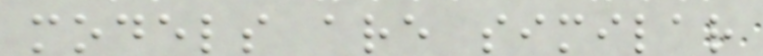models are similar
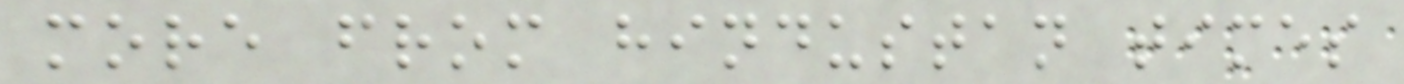more from hindustan times
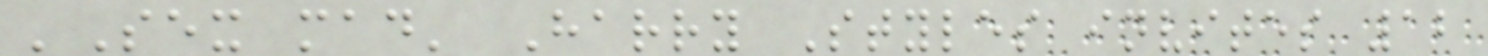'Sex mad' Harry Styles invites 12
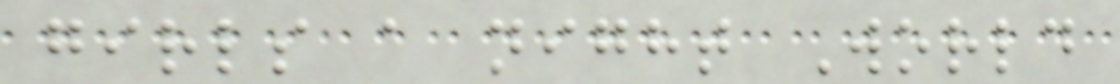girls a night World
